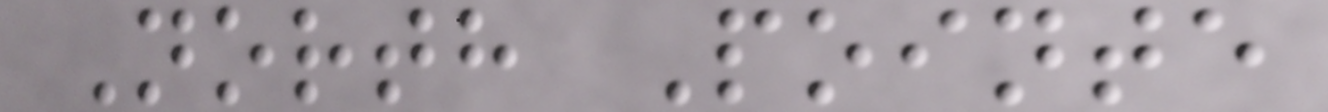North Pointe
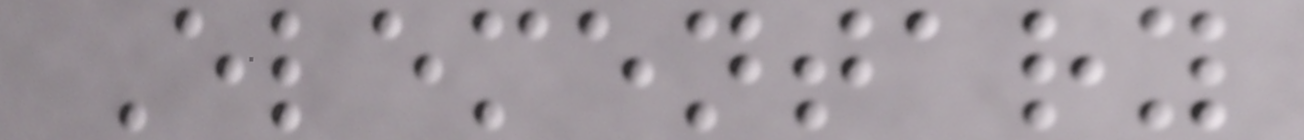Elementary
